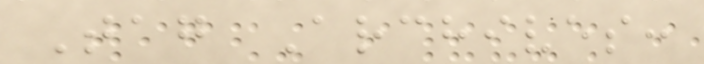Tag Archives:
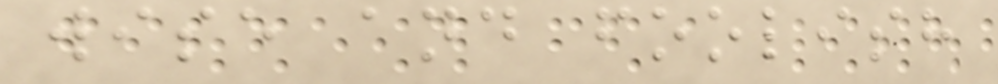wise and foolish
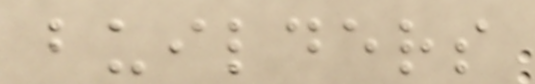builders
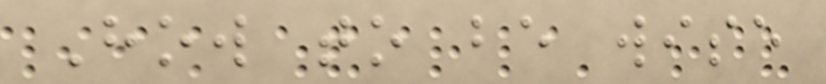How to be wise
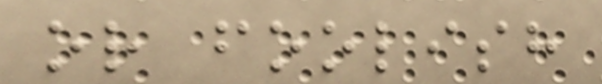or foolish
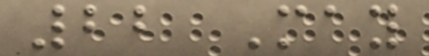22 May
